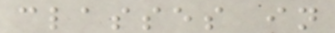classes in
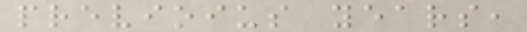previoius years,
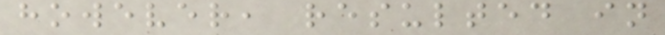however, resulted in
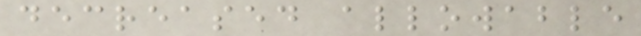decreased allowable
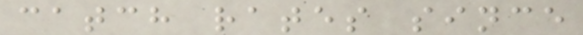catch rates since
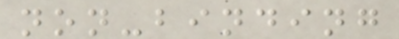non-binding
